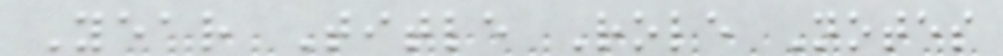Year Title Role Notes
